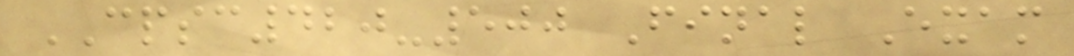CPSC420-500 Final Exam
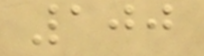100
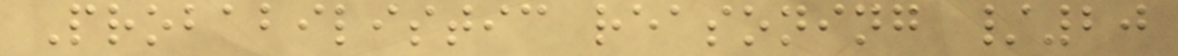Probabilistic reasoning /20
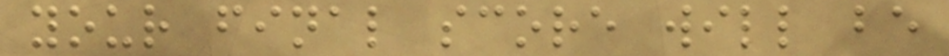your final score will be
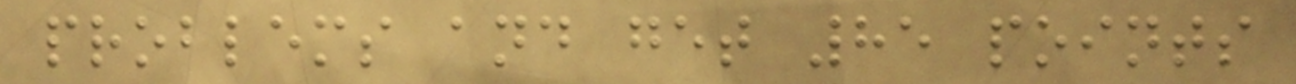problems and get 85 points
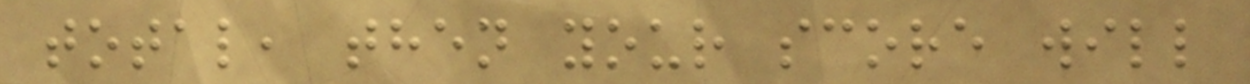total, then your score will
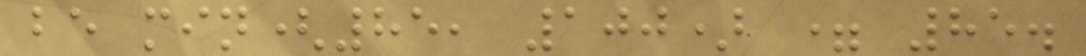be min(85, 100) = 85.
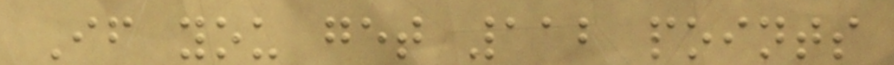If you get 112 points
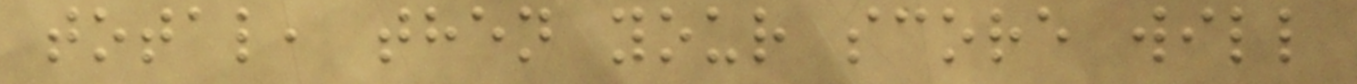total, then your score will
